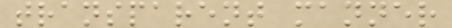transparent manner
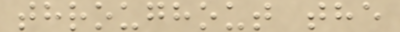throughout the
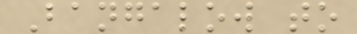Bangalow to
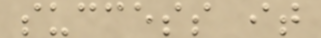success it
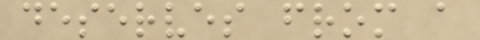deserves from a
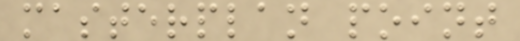masterplan point
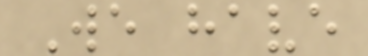We have
